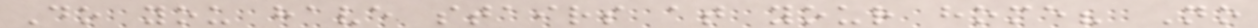Do you have stairs at your home? No
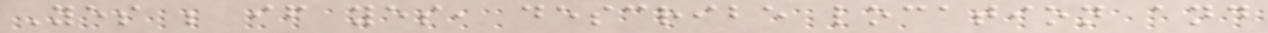Yes ; if yes, describe location and
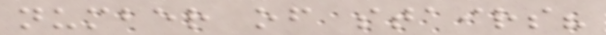number of stairs?
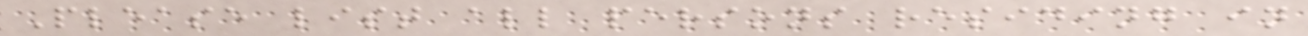Please list all persons residing in
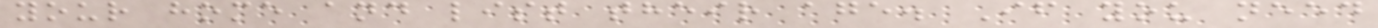your home and list their age. If you need
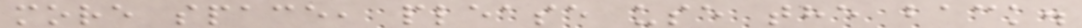more space, please use the back.
